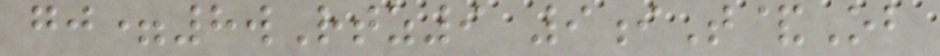gj=8wRtz9 9iT&Ob
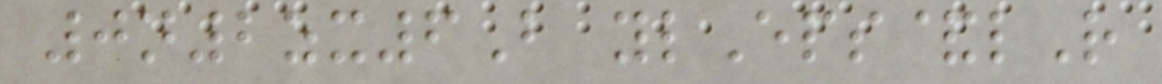0n2zx6B ylEps&lR
